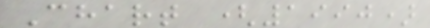Chart (1990)
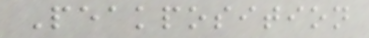Peakposition
